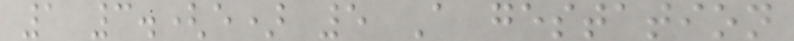1 3.(e) 5 A gestation
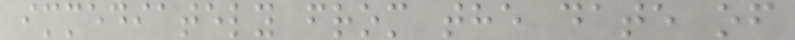immediately from the date of
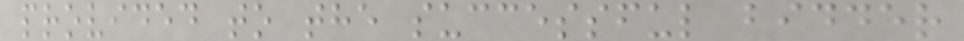provided to the successful bidder
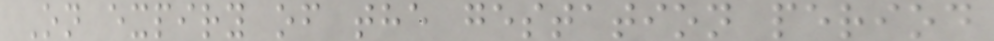On expiry of the gestation period
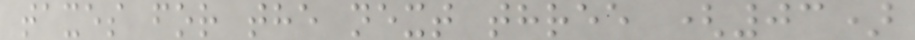taxes for the next three (03)
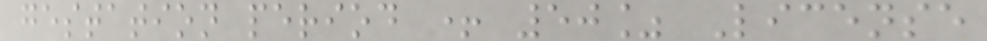gestation period + 50% License
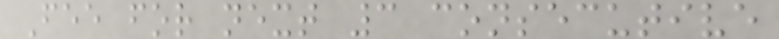Fee for next 3 consecutive
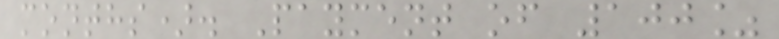months). Payment of 100%
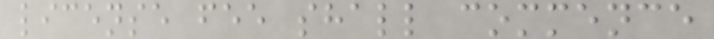license fee shall commence
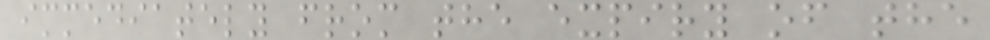immediately from the expiry of the
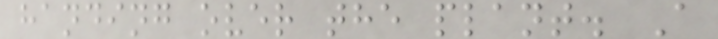handing over the plant. A
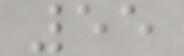55
